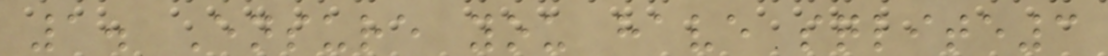1. Ensure you have sqlite3
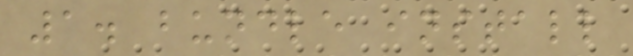1. bundle install
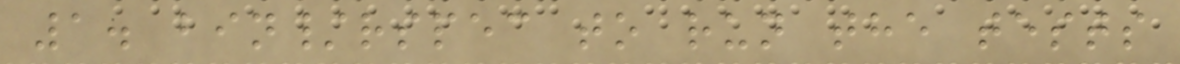1. bin/rspec to run the tests
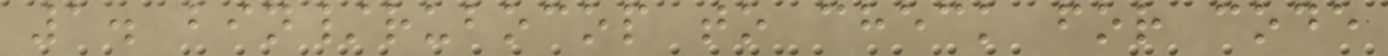1. bin/rubocop to check for code
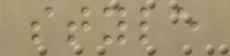style
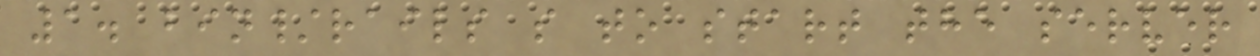1. bin/rails s to start the server
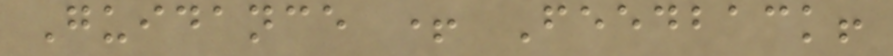Guidance + Feedback!
